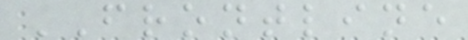FRONTLINE
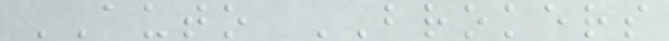AUTO BROKERS
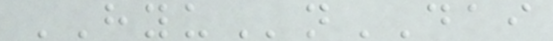HYUnDAI
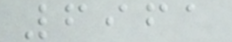6961
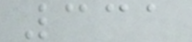331
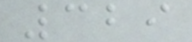329
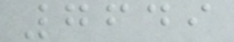7649
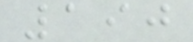190
